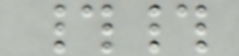##
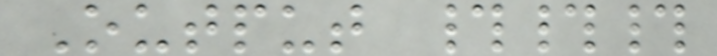Output ###
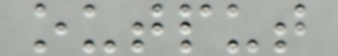output
